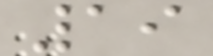19
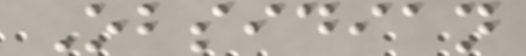Obsidian
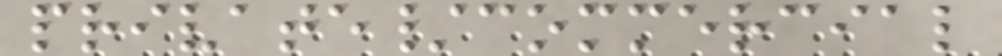private/commercial
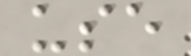use
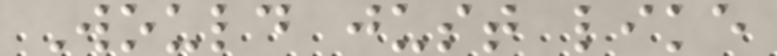Would just like
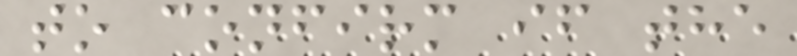to confirm if the
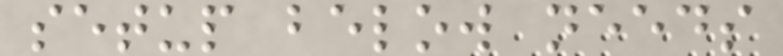setup below needs
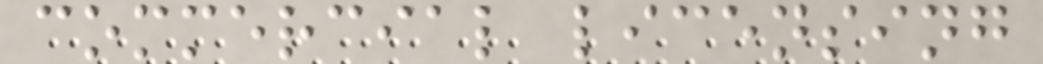commercial licensing
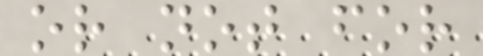or not for
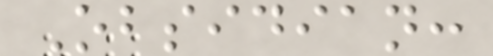Obsidian:
